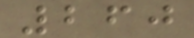260
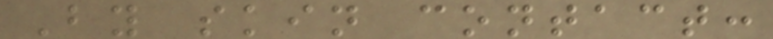By skin contact:
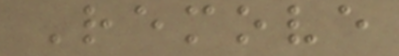Remove
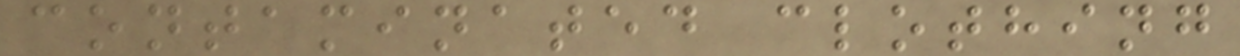contaminated clothing
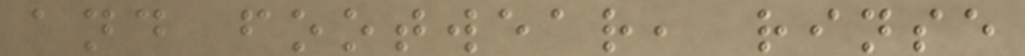and footwear, rinse
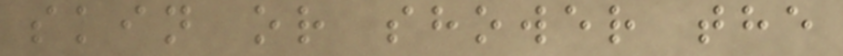skin or shower the
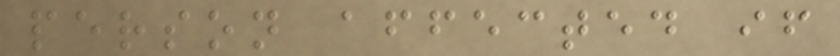person affected if
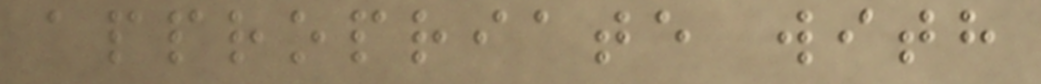appropriate with
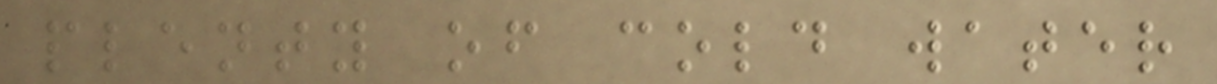plenty of cold water
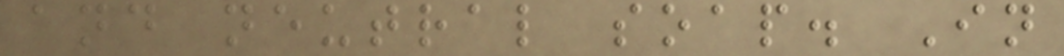and neutral soap. In
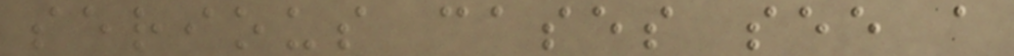serious cases see a
